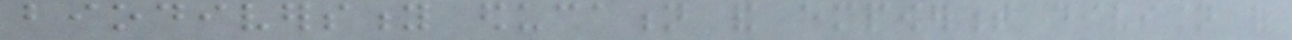biodiversity education and empowerment division of
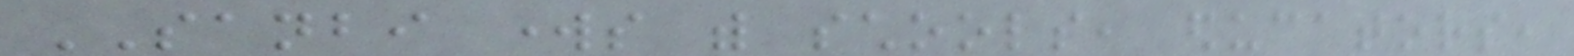SANBI works with schools, educators,
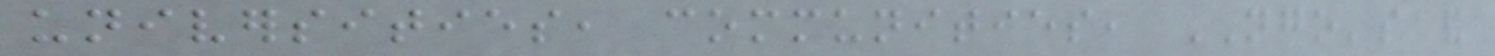universities, communities, NGO's and
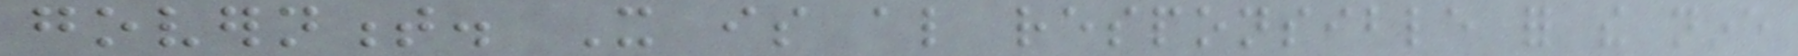government. It is also responsible for the nine
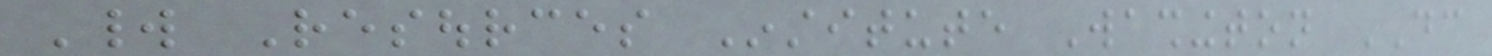World Resources Institute Washington DC
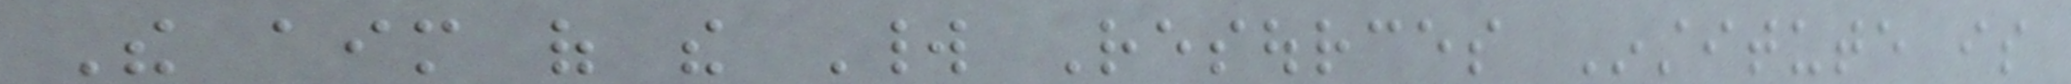The aim of the World Resources Institute is
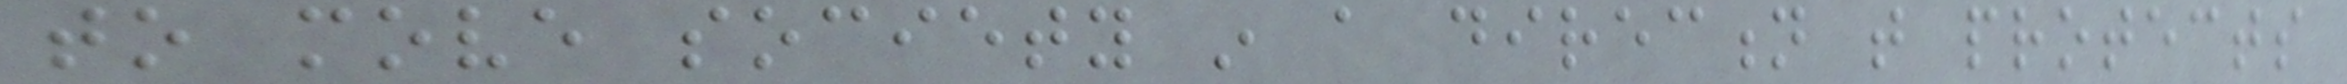to move society in a direction that protects
